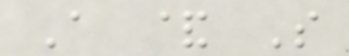A & S
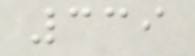339
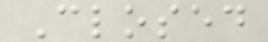Closed
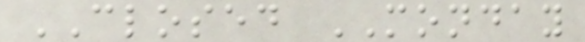CLOSED MONDAY
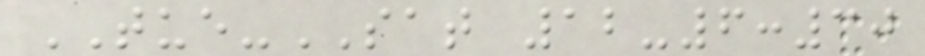TUE-SAT 12-6:30
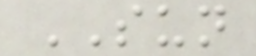SUN
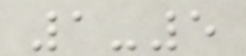1-5
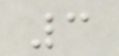3
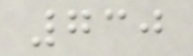730
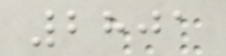2801
